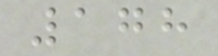178
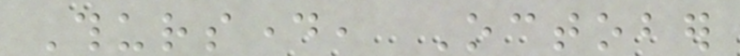Thursday, October
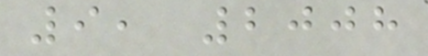9, 2008
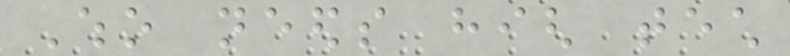Who needs high tech
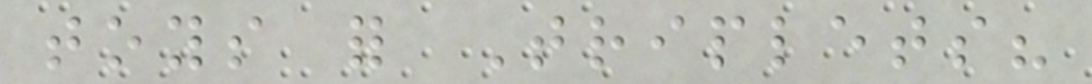toys for Triplets?
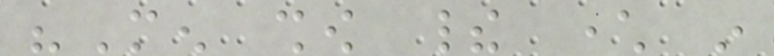"Men show their character in
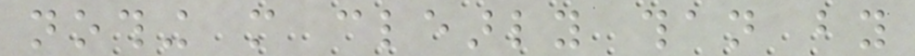nothing more clearly than by
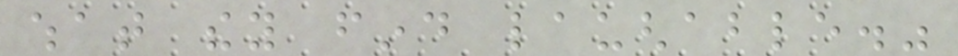what they find laughable."
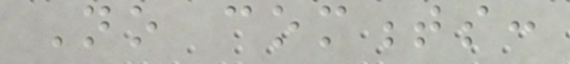No comments:
